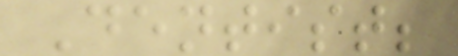Dentist;
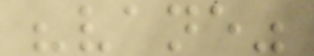"vane"
